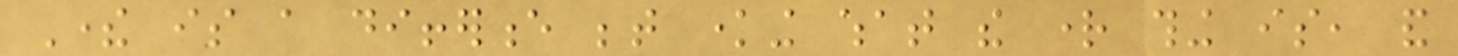There is a difference between knowing what the right thing is, and
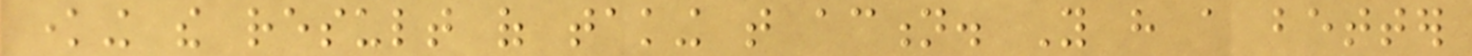knowing the result of taking that action. You have a better
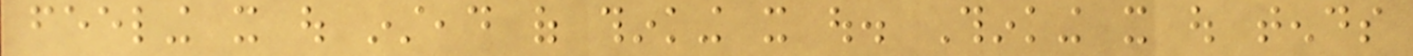feeling it out instead of thinking it out. Thinking it out tends
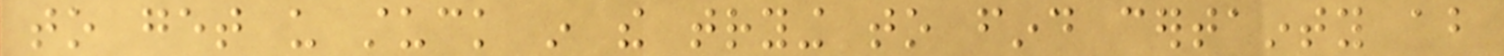to get us stuck in the trying to find certainty about
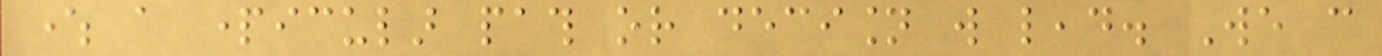where a particular path or decision will lead. We can
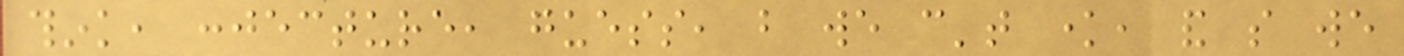think, conjecture, guess, but we can't know, and so we
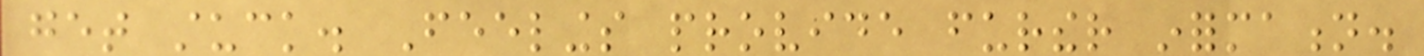get stuck. Feelings provide further information.
